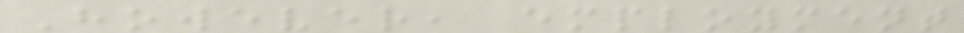However, employment
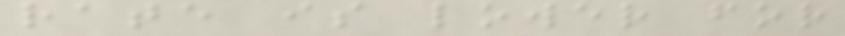rate is lower for
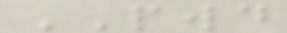PWD
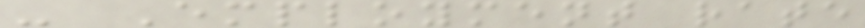- Employment rate
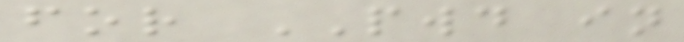for PWD in
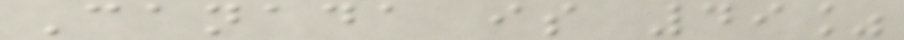Canada is 49%
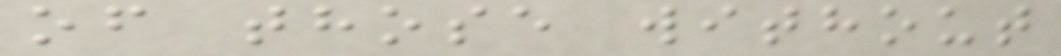of those without
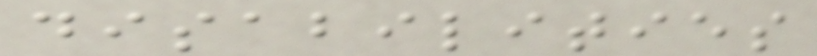disabilities
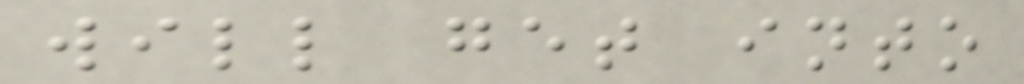will get into
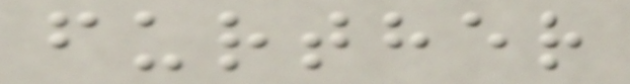further
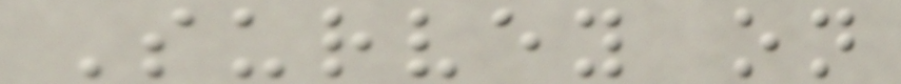Survey on
